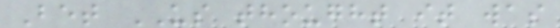Bet US thought it was
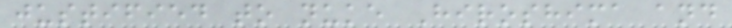justified to nuke Hiroshima and
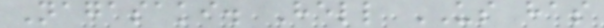Nagasaki. Hell US has
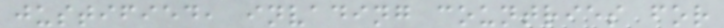justified, invading countries for
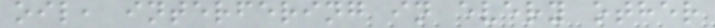oil, interfering in every other
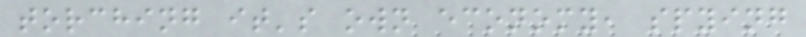torching it's own economy, spying
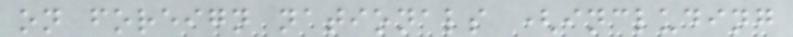on foreign nationals (including
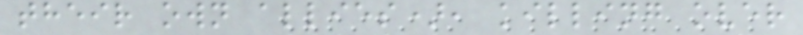their own allies), killing over
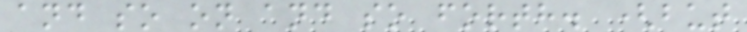and so on and so forth. (but
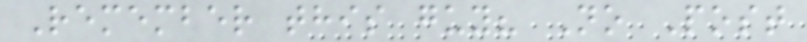Remember this guy? No Post
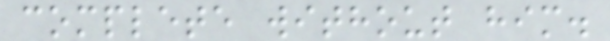complete without him.
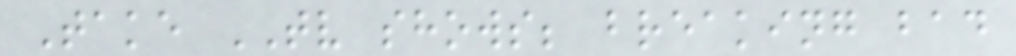Take TV shows; breaking bad
